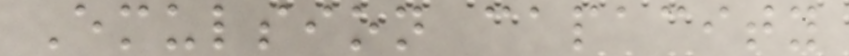Emulsion capacity
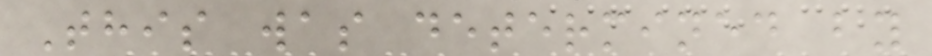This was determined by
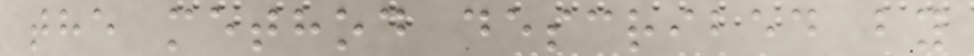the method described by
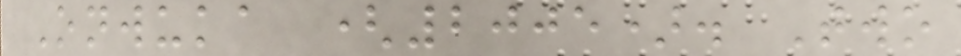Onwuka (2005). Two
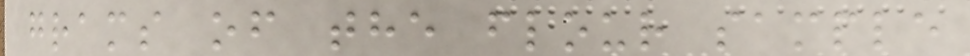grams of the flour sample
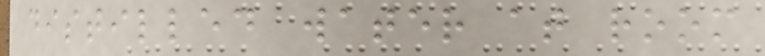distilled water at room
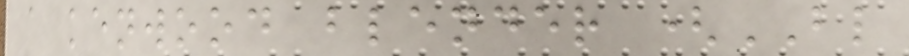a kenwood blender (BL
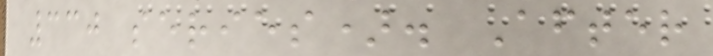330 series). After
